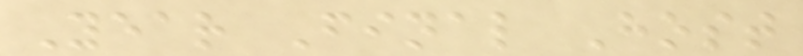Year Final Host
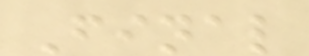Final
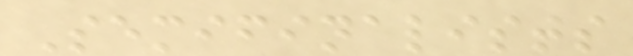Semifinalists
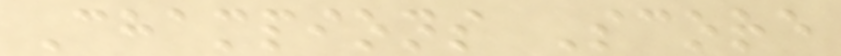Champions Score
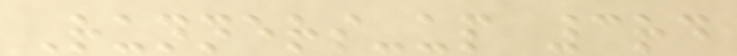Runners-up 3rd
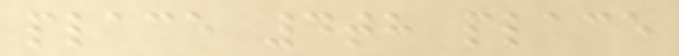place 4th place
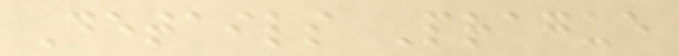Details Prague
